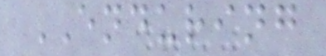ENDURING
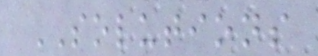SOLUTIONS
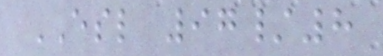ESL 97/8
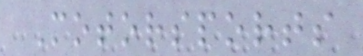Motorsports
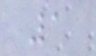1
